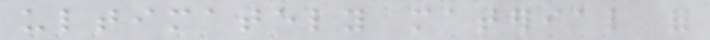ultimately material for
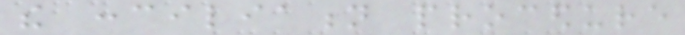the conciliation procedure
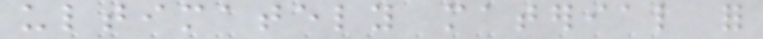ultimately material for
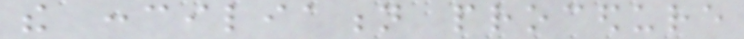the conciliation procedure
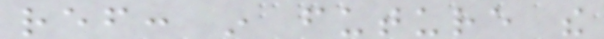ref: in future the
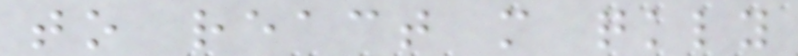to react more quickly
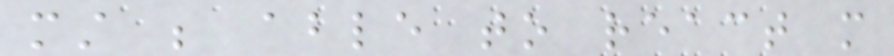must be able to react more
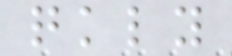quickly
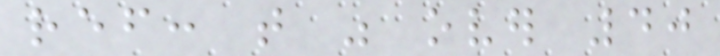ref: that was over 40
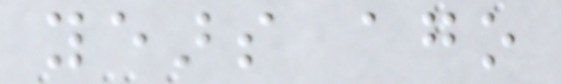years ago
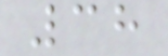38
